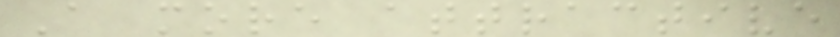A more attractive
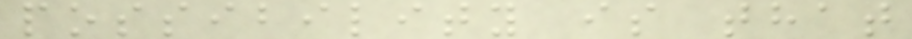possibility is that
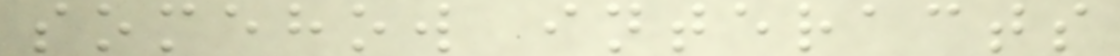somehow interacts
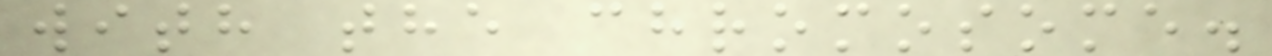with the chromosome.
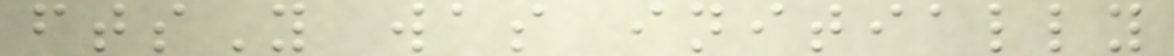ftsY was initially
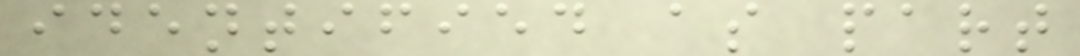identified as part
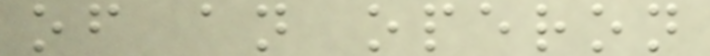of an operon
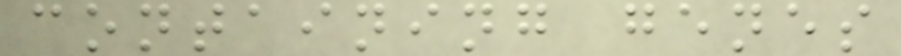containing genes
